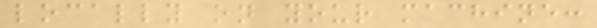locally on your machine:
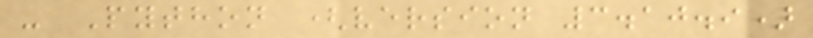- Python (version 3.10.9)
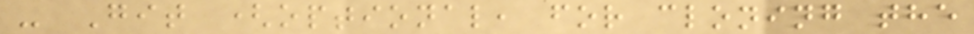- Git (optional, for cloning the
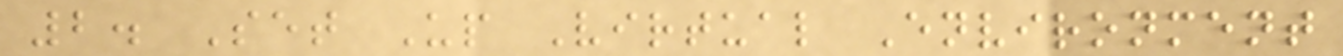2. Set Up Virtual Environment
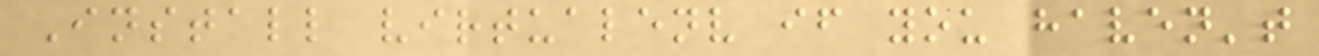Install virtualenv if you haven't
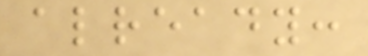already:
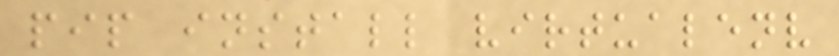pip install virtualenv
